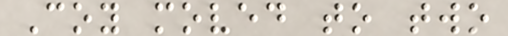Coy moved to two
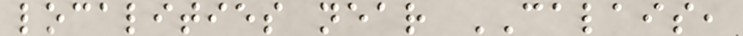localities near CALAIS,
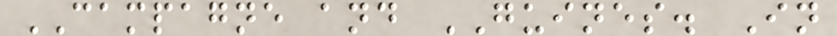CAMPAGNE and GUINES. In
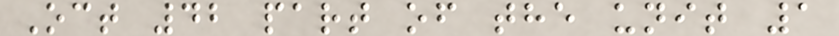Oct 42 part of the unit 1
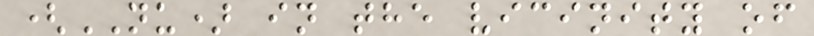(NU) in the vicinity of
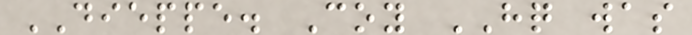DIEPPE. Coy HQ was
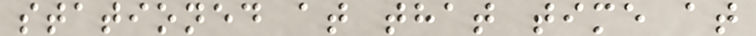stationed at that time at
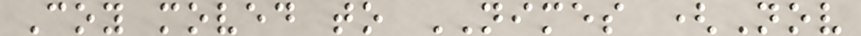Coy moved to NIMES (Nov
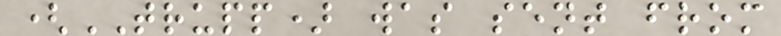(TRUPP) was sent from
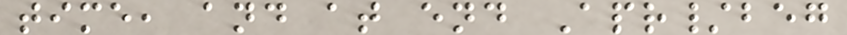time, and at end Apr/beg
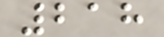218
